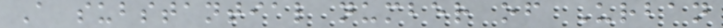A substantial number of Urban
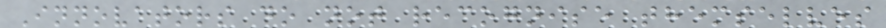Innovators do not recognise themselves
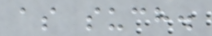as such.
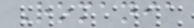Romania
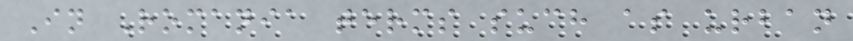In Romania terms such as urban
